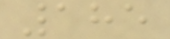185
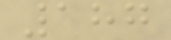187
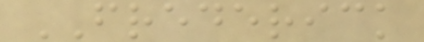FREDERICK
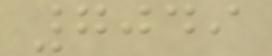7049
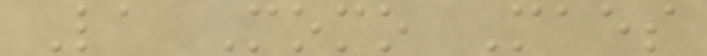La Momo Maes
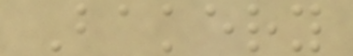Bakery
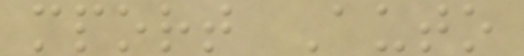mport Auto
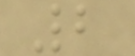2
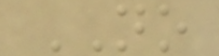NO
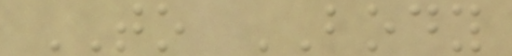TO BODY
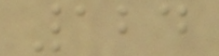124
